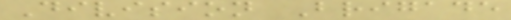Division Brigade
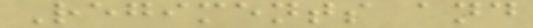Regiments and
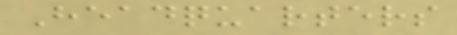Headquarters
